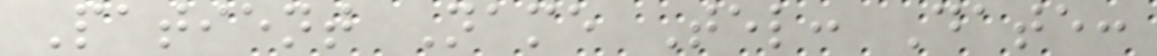Patient Name Tel: Date:
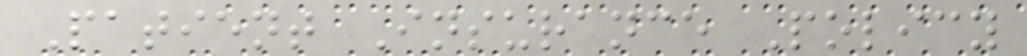Patient Insurance Policy
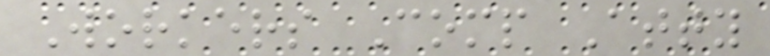Workers Comp Atty
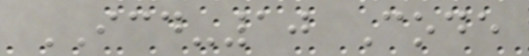ICD-10 Code
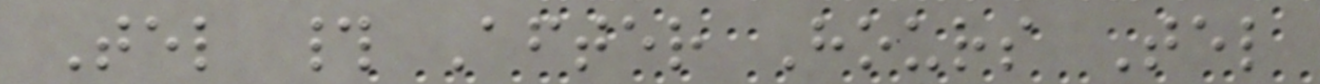Tel # After Hours Tel
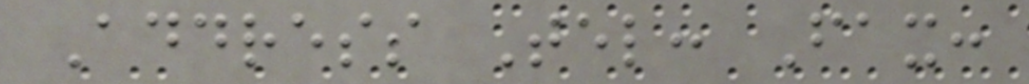Address Tel: Fax:
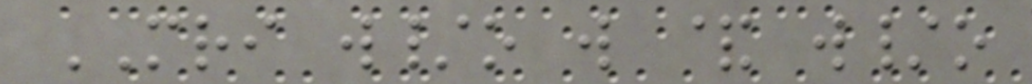MRI w/o w & w/o
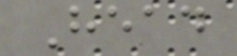Head
